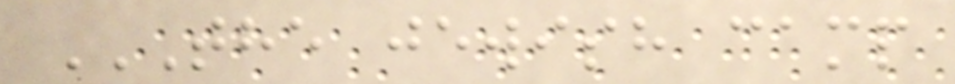THE JEWISH CAMP
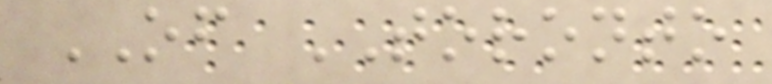OF TORONTO
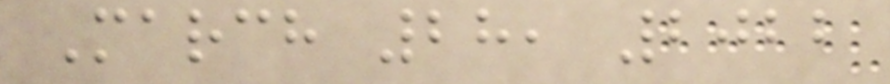March 28, 2022
